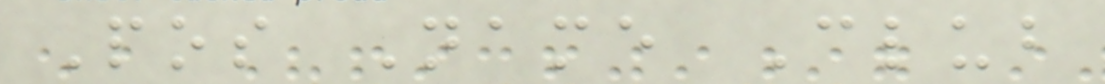Pos Name Club
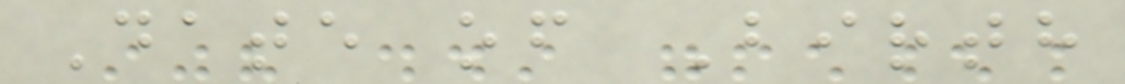Date of Birth
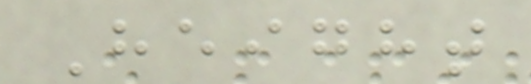Height
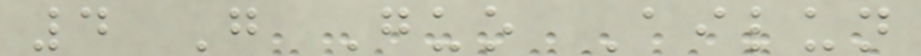4 G Guo Ailun
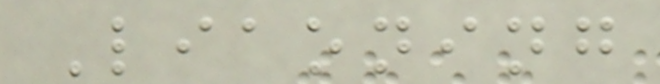Liaoning
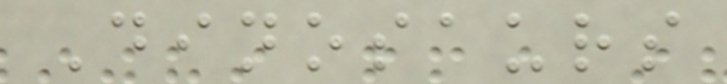Dinosaurs
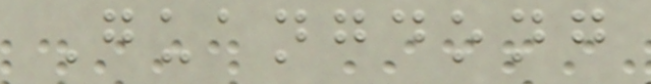Guangdong
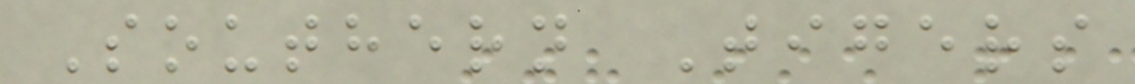Southern Tigers
